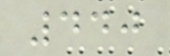440
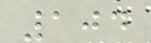104
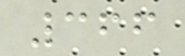366
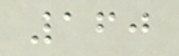160
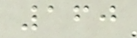160
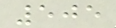505
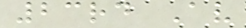23rd Av
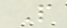P
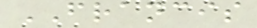FRANCIS
